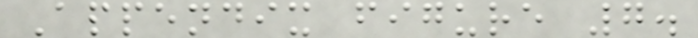Appendix figure 7.
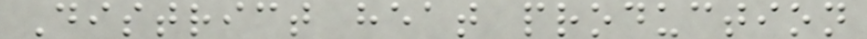District heat production
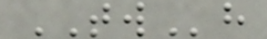TWh
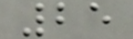25
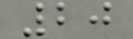20
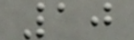10
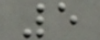5
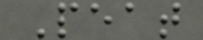Peat
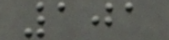101
